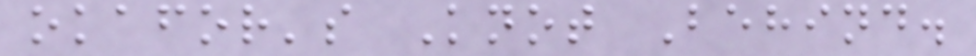okafor's Knot Behind.
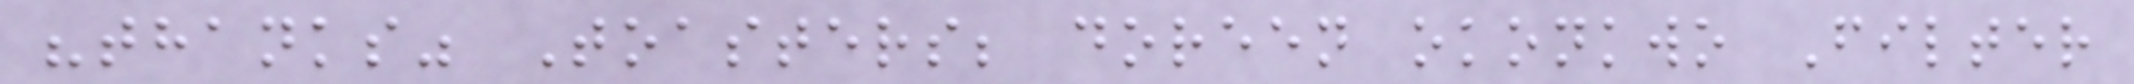"thanks" Toasters; doreen okonkwo Filter
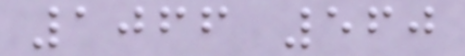1066 560
